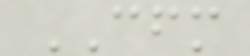CFM
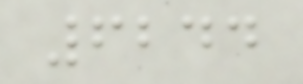6244
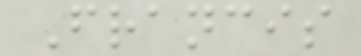Francis
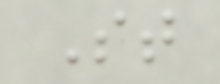St
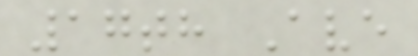17th Ave
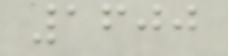1600
